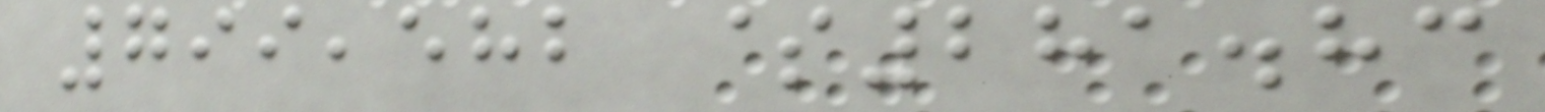799,582 $281.83
